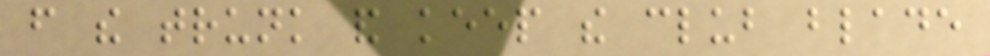from the trunk and keep the club blade
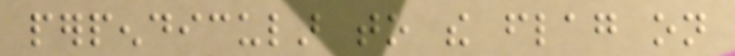perpendicular to the flag on
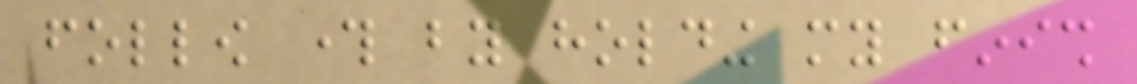follow through by holding my finish
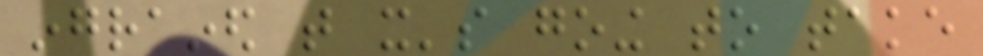ingrained that it's going to take
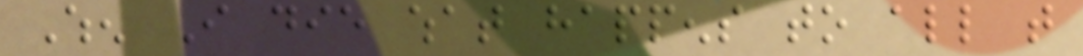When I die what happens to all that
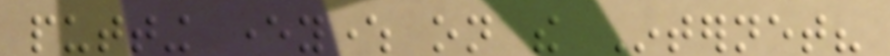putting everywhere on the Internet?
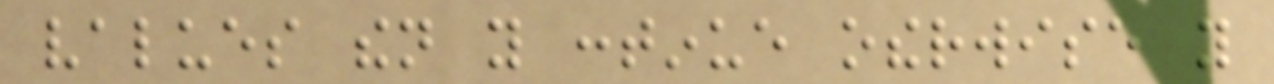values then you continue otherwise you
